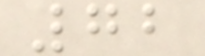72
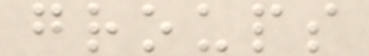groups
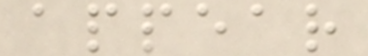appear
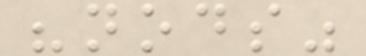"nods"
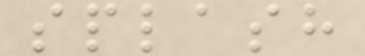splash
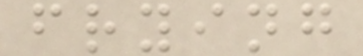frying
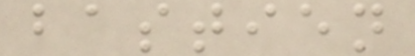bastien
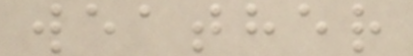weather
